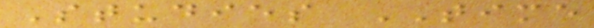Studies TIME
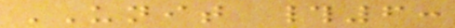UNIT #6:
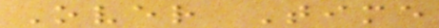Over Time
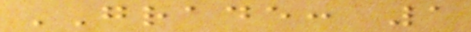GRADE: 1
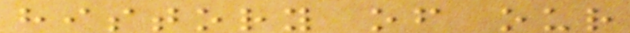history of our
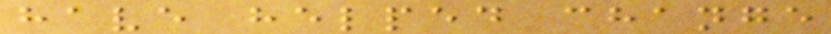have helped change
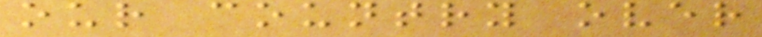our country over
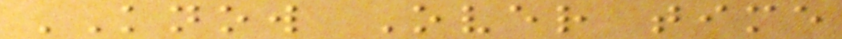KNOW Over time
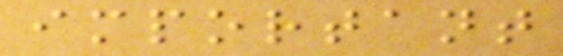important
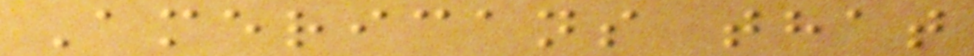Americans that
